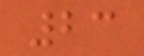23
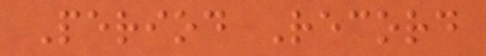Period Record
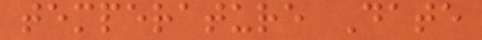temperature Date
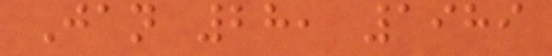Jan 28, 1989
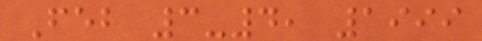Feb 3-4, 1999
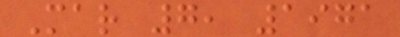Mar 7, 1971
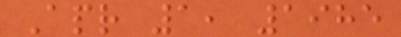Apr 1, 1985
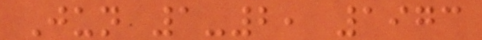Jun 1-2, 1973
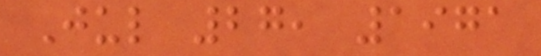Jul 27, 1971
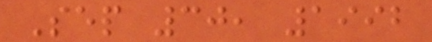Sep 30, 1992
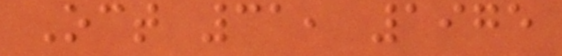Oct 31, 1975
